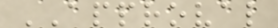APPROVAL
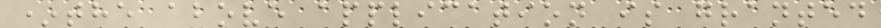*the above application is granted
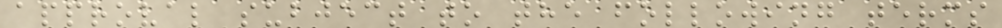approval subject to the following terms
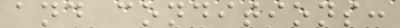and conditions:
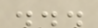...
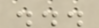...
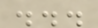...
